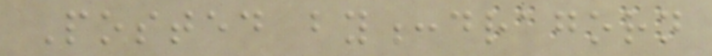Posted by:dragorn
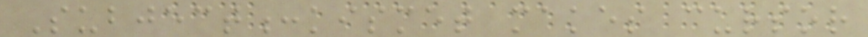Subject:kismet makes cursor
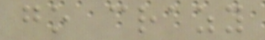go crazy
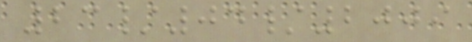23/04/2009
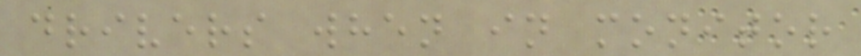drivers when in monitor
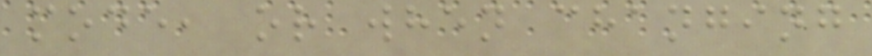mode, or when changing
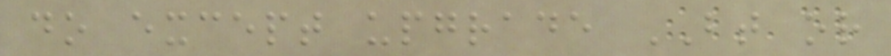do except upgrade BT or
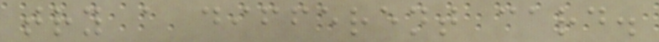try a different card.
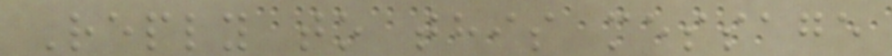Reply to this message
